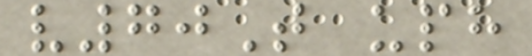v70T uph
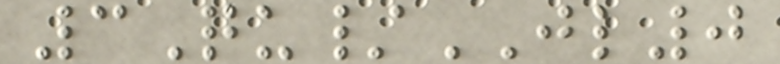3Qu/JL0
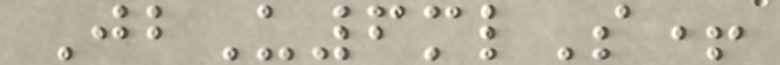JbU6mlS+
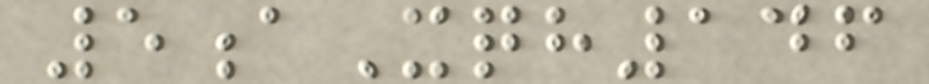5aXqh146
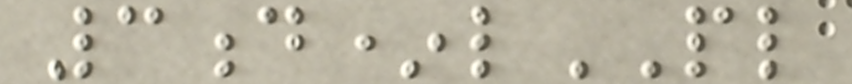3d*lPL
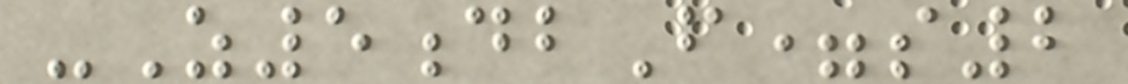-Z5dbF=s2
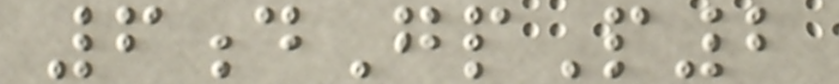6dGpP2
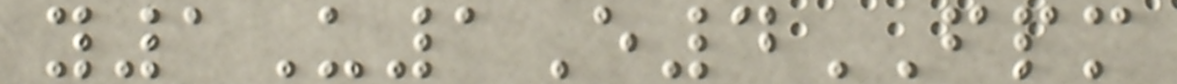y1U1E4FPM
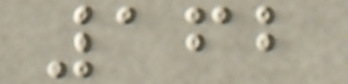162
